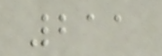211
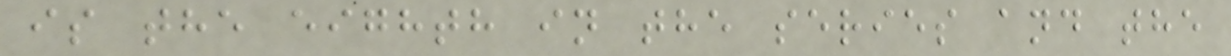is the eighth in the series and the
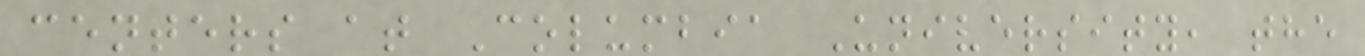centers at Columbia University, the
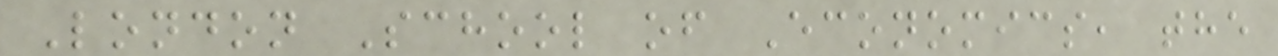London School of Economics, the
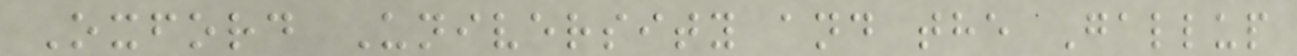Oxford University and the Gallup
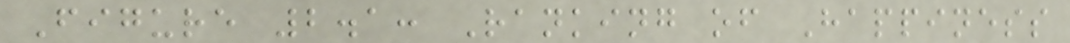Figure 2.1: Ranking of Happiness
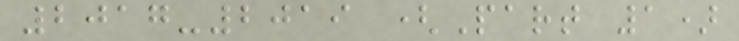2017-2019 (Part 1)
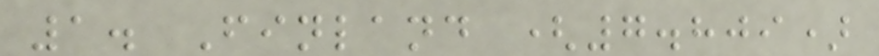1. Finland (7.809)
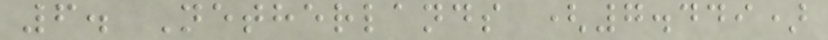6. Netherlands (7.449)
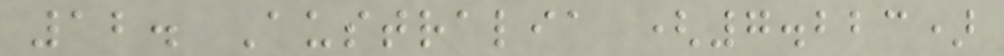12. Australia (7.223)
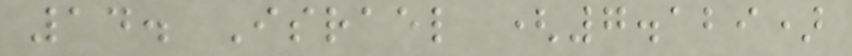14. Israel (7.129)
